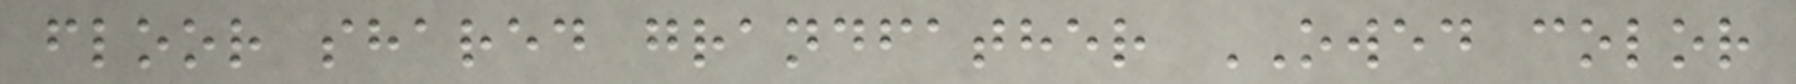floor shared grandfather OWED color
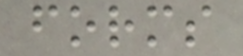forms
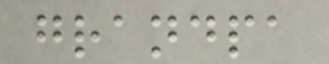grandpa
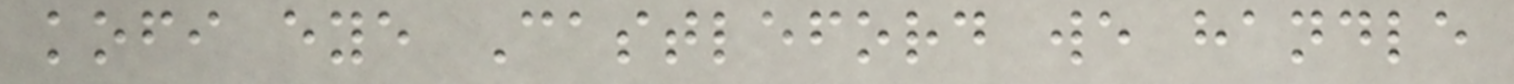kofi eye Castleford we handle
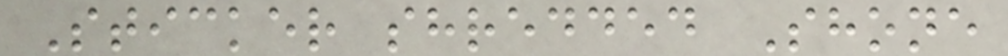Sticker shredded Shone
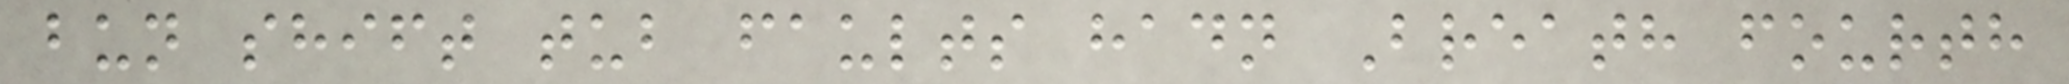bun shift tub faults hadn Breath fourth
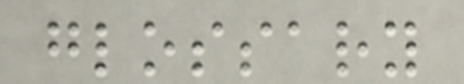glossary
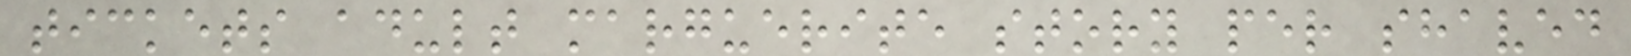tickets adult marguerite story per shaved
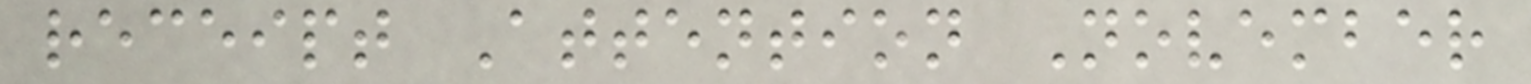receipt Attention November
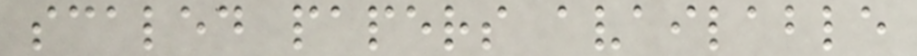scaled papers available
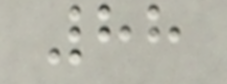88
